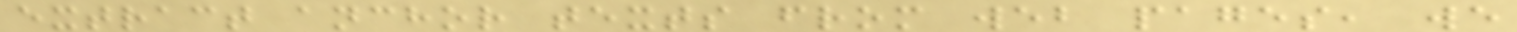extract anchor texts from web pages, we
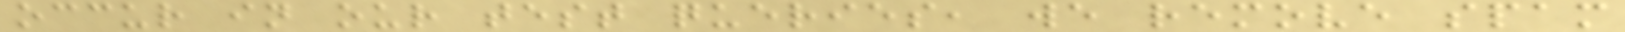occur in our test queries, we remove spam
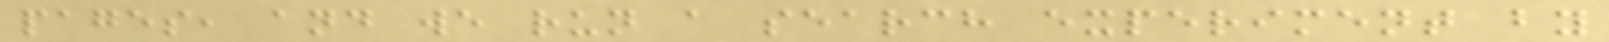pages, and we run a search experiment by
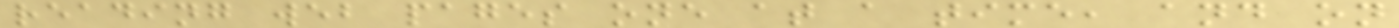reading web pages one at a time, and on
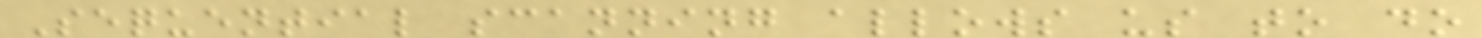Sequential scanning allows us to do
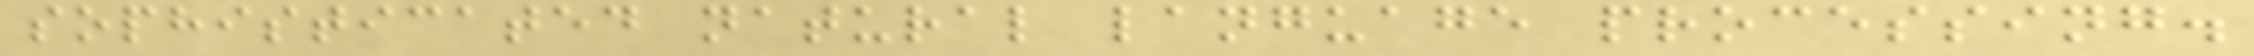sophisticated natural language processing.
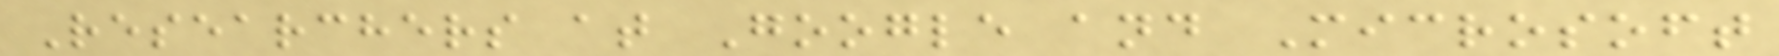Researchers at Google and Microsoft
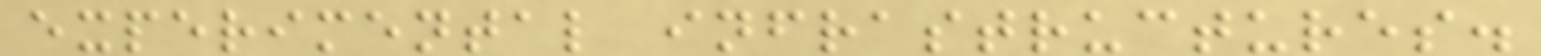experimental infrastructures.
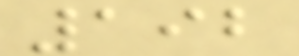192
